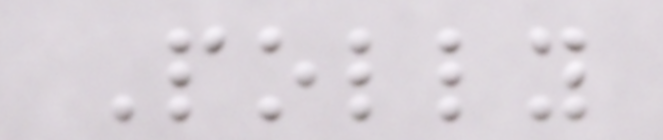Polly
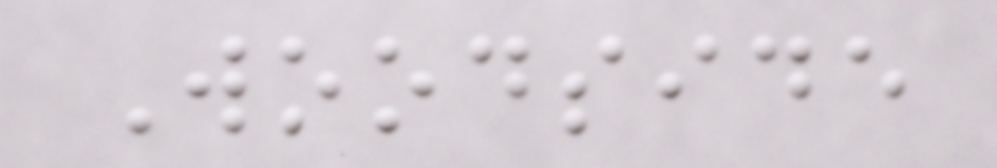Woodside
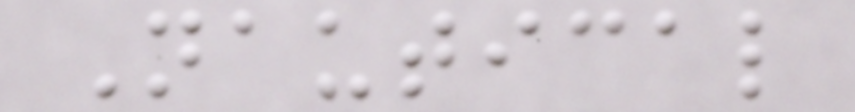Nautical
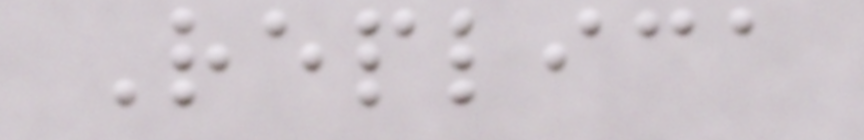Replica
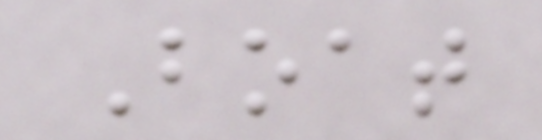Boat
